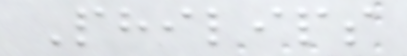Philips
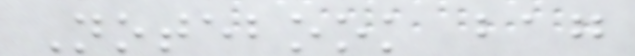Notebook bag
